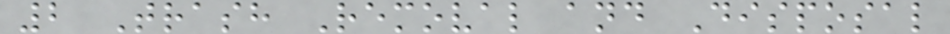2 Trash Removal and Disposal
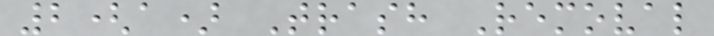2(a) Trash Removal
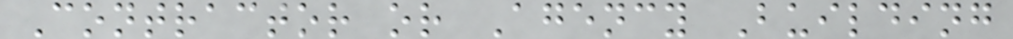Contractor or Agency Building
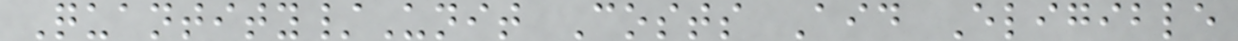Quantity/Unit Costs Aid Eligible
